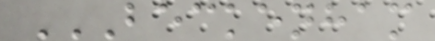BECKENHAM
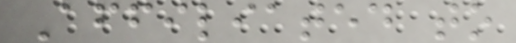Affiliated to
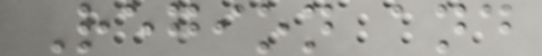Region and
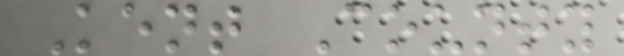Kent County
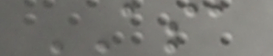ASA
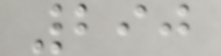290
